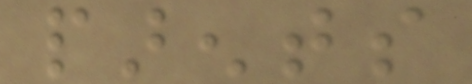parents
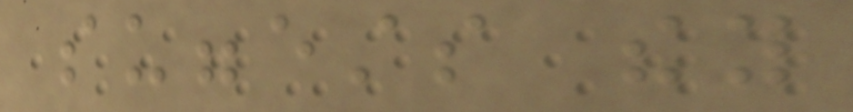suggests they
